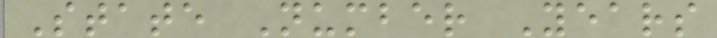State Number Years
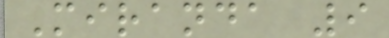Miranda 9
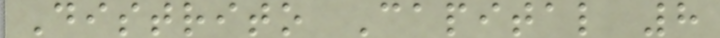Distrito Capital 8
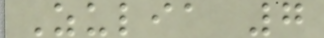Zulia 7
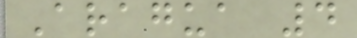Aragua 4
